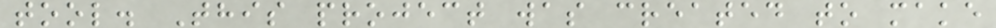tool. This project was created to make
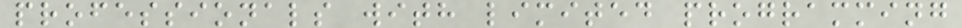professionals with limited programming
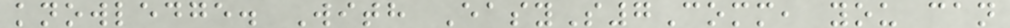knowledge. With EasyS7Comm, you can
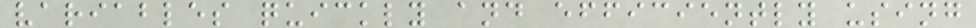variables quickly and efficiently using
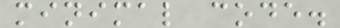minimal code.
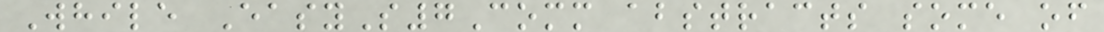While EasyS7Comm abstracts some of
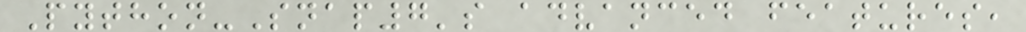Python-Snap7's advanced features,
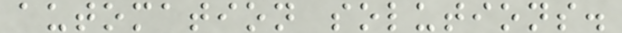automation solutions.
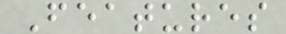Features
